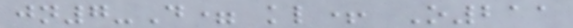jn7-D= kl+ O211
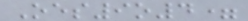Oes9o4=
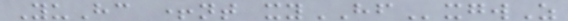YuHc +nt xyHFxgwZ
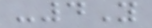-4Y
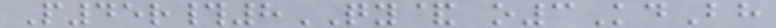P45r#8QY& o3KdBh
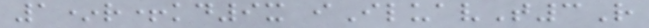1*r+kd9x iIluavT3R
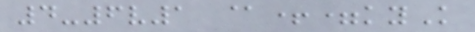4-6v1 @+=kyK
